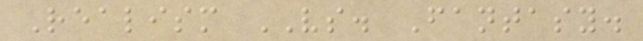Realism VS. Fantasy.
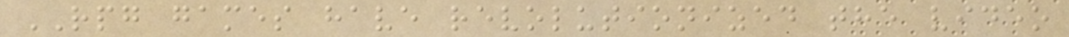RPG games have revolutionized the video
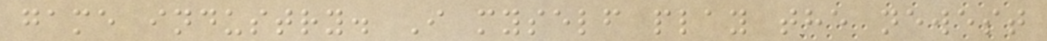game industry. I myself play the newest
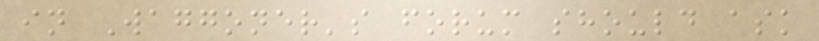in Waggoner's forum should ask
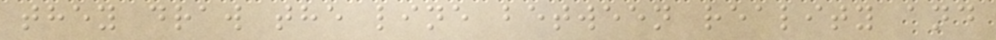they draw the line between reality and
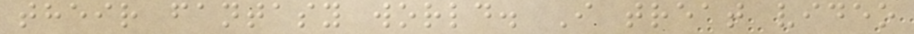their fantasy world. I treat video
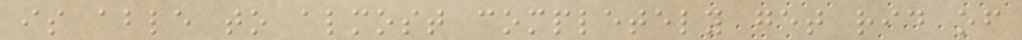is able to almost completely get rid of
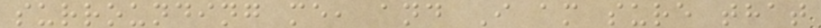surrounding me, and I am sure that
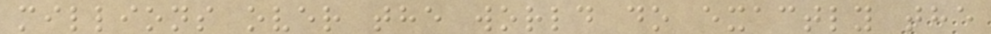millions over the world do exactly the
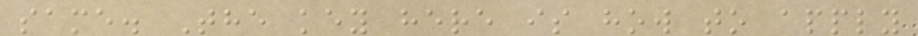same. The key here is how to apply
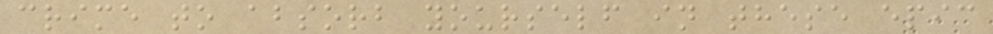crime to absorb yourself in these epic
